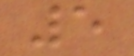5
